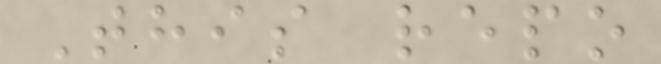This repo
